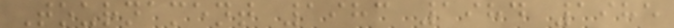Tournament 1983 1984 1985
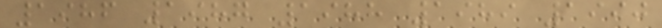1986 1987 1988 1989 1990
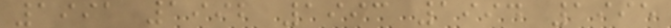1991 1992 1993 1994 1995
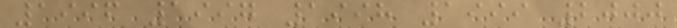1996 1997 1998 1999 2000
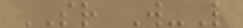SR W-L
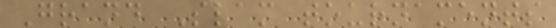Grand Slam tournaments
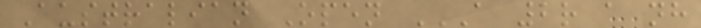Australian Open A 2R A NH
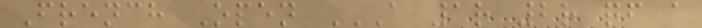French Open A 1R 2R QF A
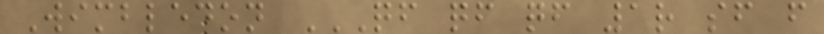Wimbledon QF QF QF 1R SF F
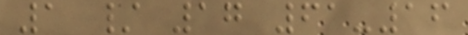1 / 17 61-16
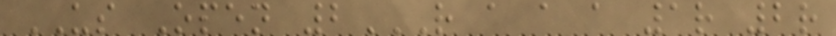US Open 2R A A A 1R 2R
